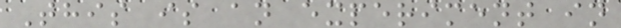This is an experiment in
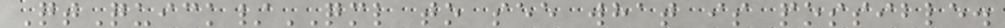QtQuick/QML to see what is possible.
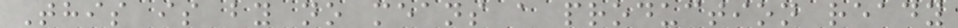This is by no means a production ready
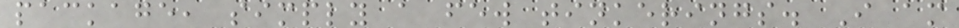package, simply a few tinkerings. I am
